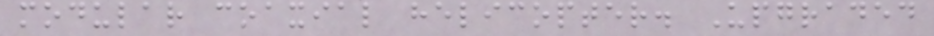modular coaxial helicopter. Upgraded
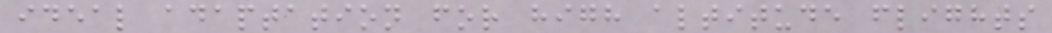ideal adaptation for high altitude flights
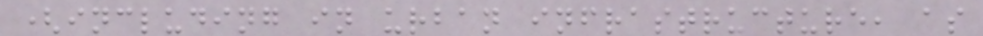(including in urban infrastructure, as
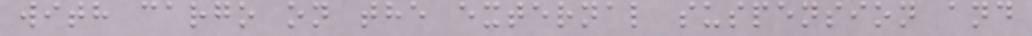with cargo on the external suspension and
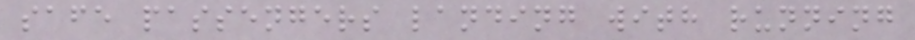safe passengers landing with running
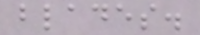blades.
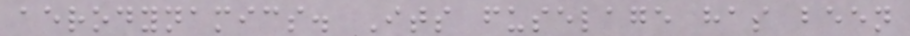aerodynamics. Its fuselage has been
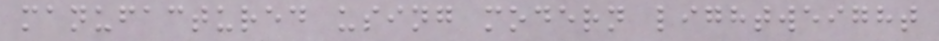manufactured using modern lightweight
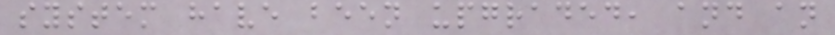system have been upgraded, and an
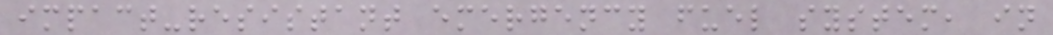impact-resistant emergency fuel system, in
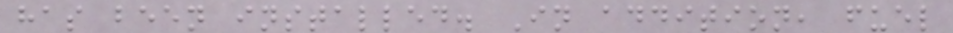has been installed. In addition, fuel
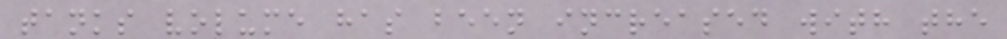tanks volume has been increased with the
